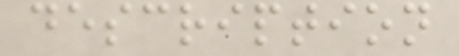description
